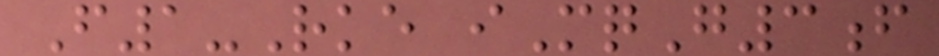F1-Rke iMqG3f
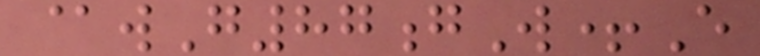@wG87gW+E
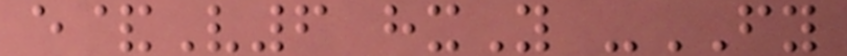e&V6 hxY -FY
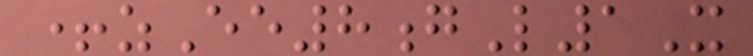+zEe8gL1X
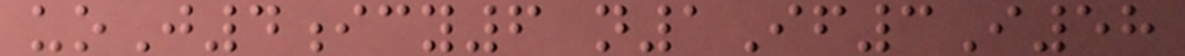uoJ4icy6 n1If3I58
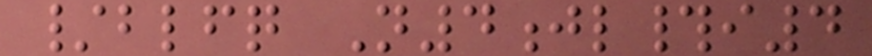/blfq N4jl#i4
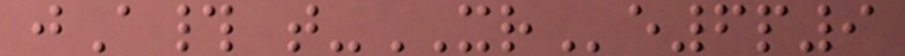jA# t-XRe6p9
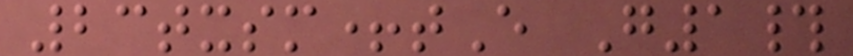23txsm+tE G1#
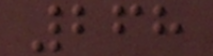268
